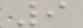9
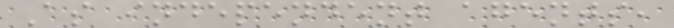As independent agents,
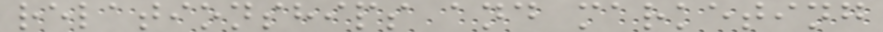relationships and marketing
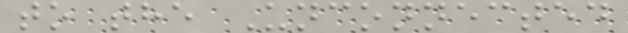to the Unconnected
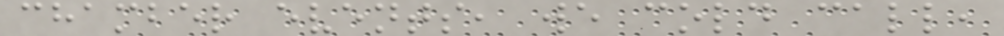chamber events, we cold call,
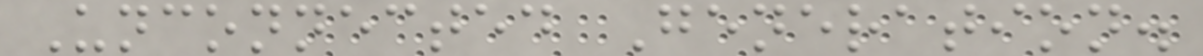Unconnected Generation.
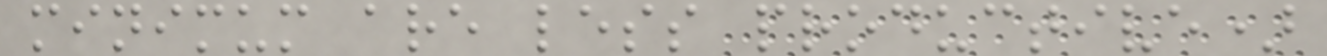minimum are less productive)
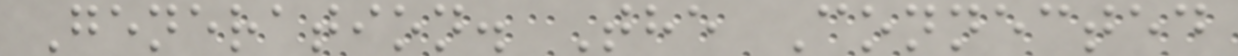Generation. The Connected
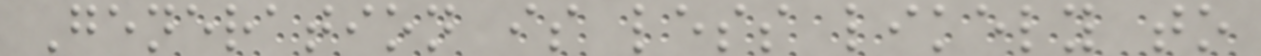Generation is less likely to
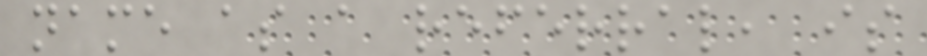name as a referral, is
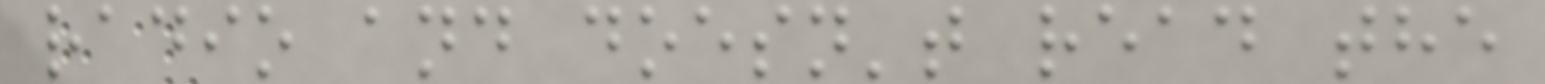radio and doesn't read the
